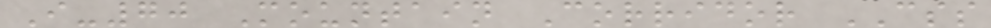I-70 Mountain Corridor CSS
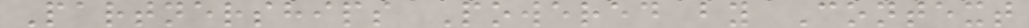Partnerships Powered by Context
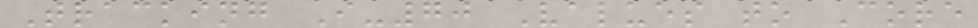Tracking I-70 Values to Core
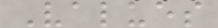Values
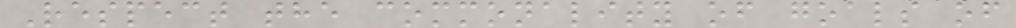Respect the commonality of goals of
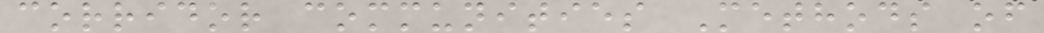corridor communities Methods of
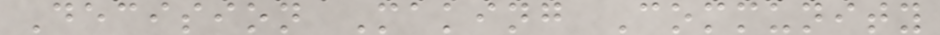Decision Making Community
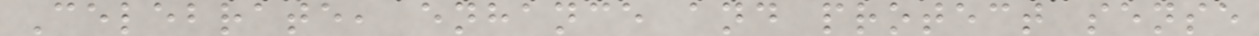Celebrate, enhance and protect sense
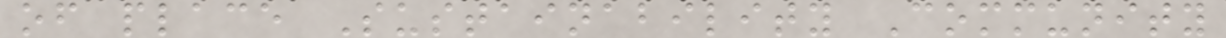of place Sustainability Community
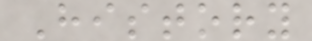History
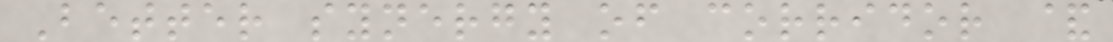Better synergy of corridor &
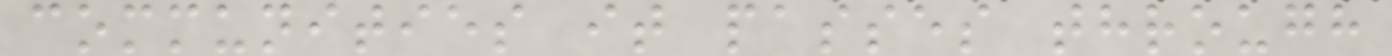communities it passes through
